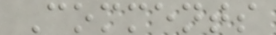Comments
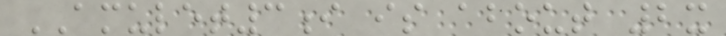AMULET3i is about 2x
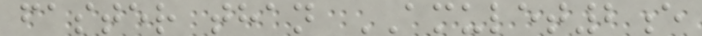faster than AMULET2e
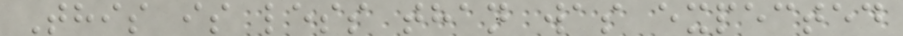This is less than was expected
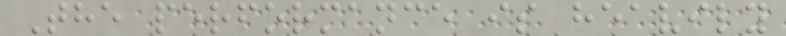The performance is heavily
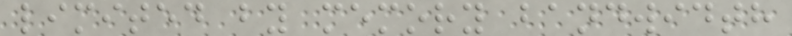limited by memory bandwidth
